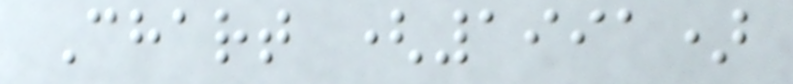Chart (1991)
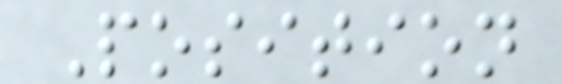Position
